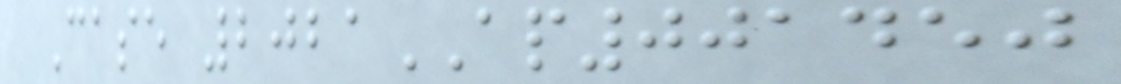Case 2021AP001450
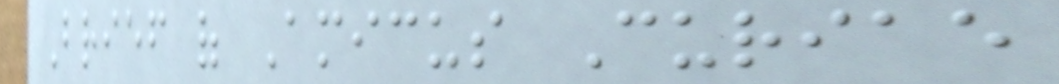Brief of Amicus Curiae
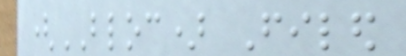(BLOC) Filed
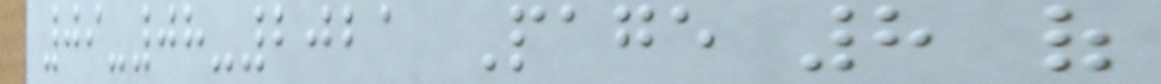09-08-2021 Page 8 of
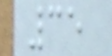35
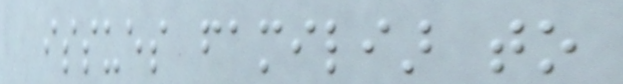issues familiar to
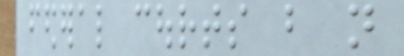federal courts but not
